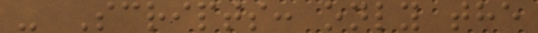- Scripts: only the
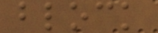block
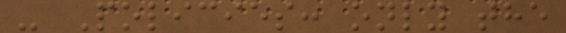- Policies: only the
